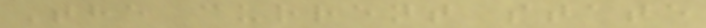The current state
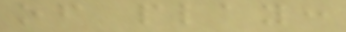of play:
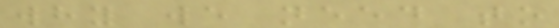why we need to
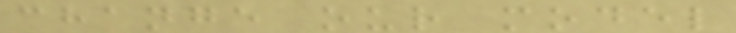change our model
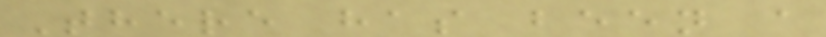There has been a
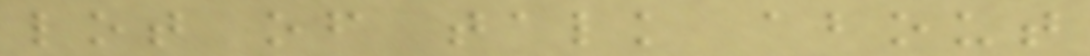lot of talk about
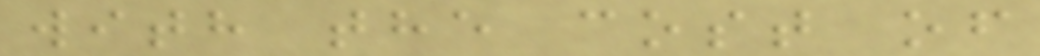with the cost of
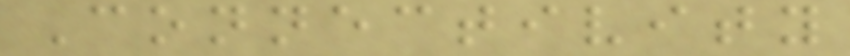Connectivity
